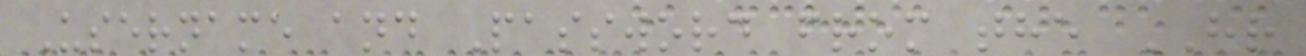Username and Password from the HR
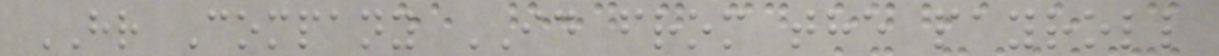HR Company ID from the payroll
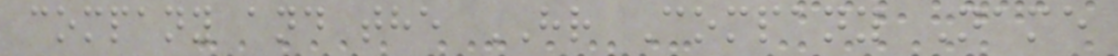company and the HR Company Name
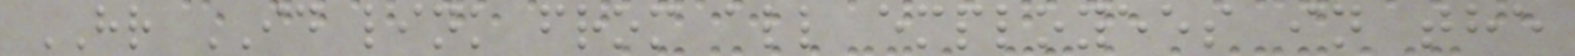HR ID link from all employees in the
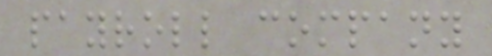payroll company
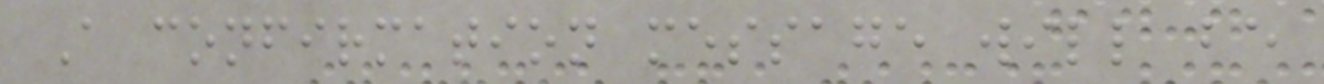A confirmation message will be
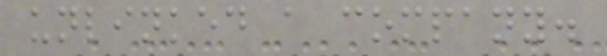unlinked a company.
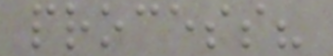process?
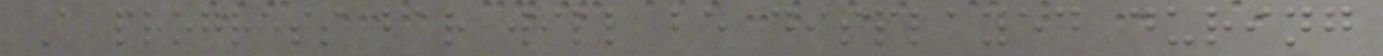A progress bar will be displayed during
